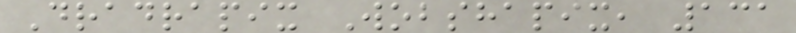Dradrapix Wobshapix, 131
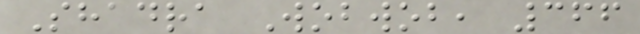Shadra Wobwob, 366
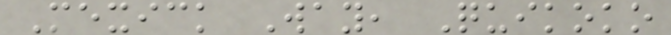Mexick Way, Quikoko
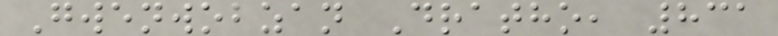Gwenwobzan Dratho, 831
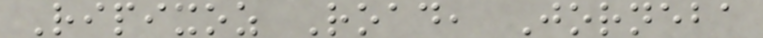Ripixoz Road, Jorneba
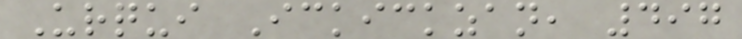Urqui Ickickzan, 497
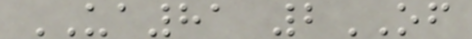UA81 2OF
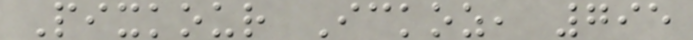Pixkour Ickoz, 795
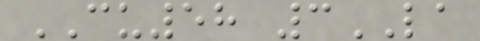CU58 3LA
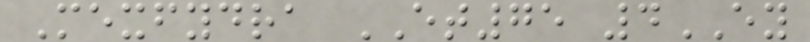Mexfydra ET75 4EY
